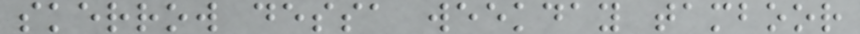skerrow dessa weekday tamboor
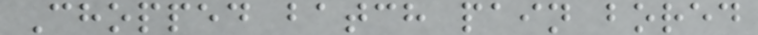Chopped batch pain bored
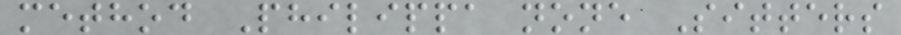method Philippa none Sitters
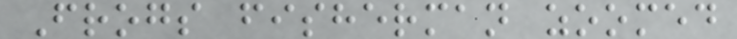Frogs fisherman zoomed
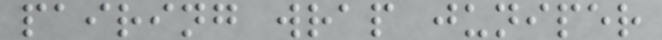pairing wrap juniper
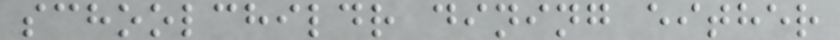schoolchildr dining either
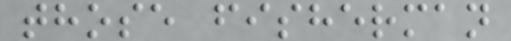those fisherman
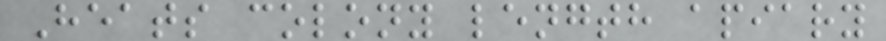Heats colony length apiary
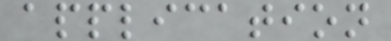application
